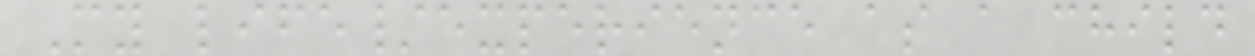My life/experience as a child
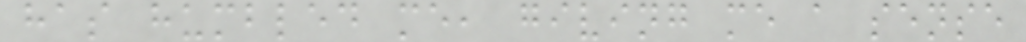has humbled me, giving me a sense
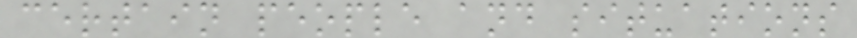certain people and situations
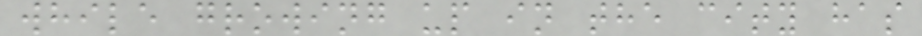while growing up in the city has
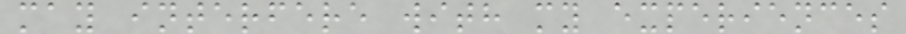may interfere with my experiences
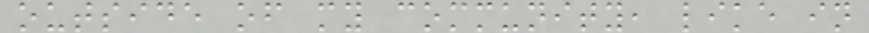outside of my community, like in
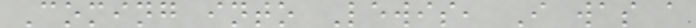Coming into Lewis, I was a
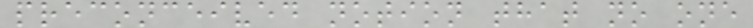preconceived notion that no one
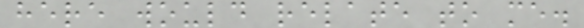here would relate to me.
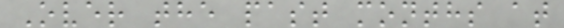Over the past months at
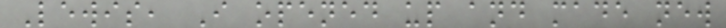Lewis, I opened up and made new
